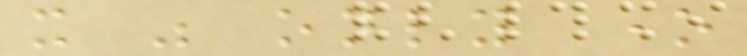it was only one
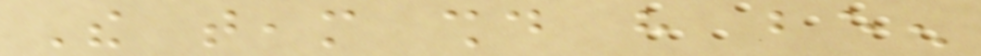The team should have been
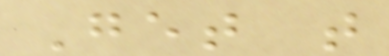Get that
